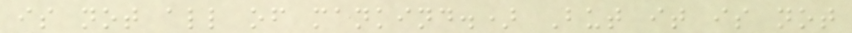is not all of mankind.) But it is not
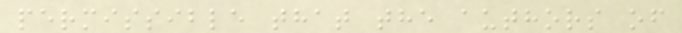permissible that the authors of
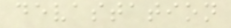devastation
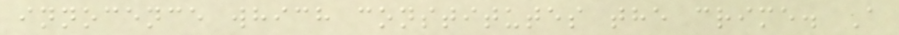innocence which constitutes the crime. A
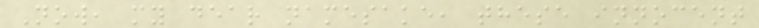Now, my dear namesake, these innocent
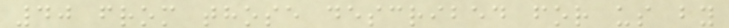40 from those described for us by
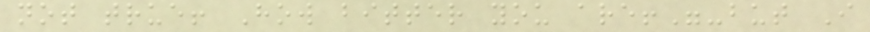not true! How bitter you are!"-but I
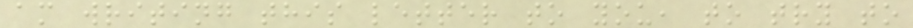am writing this letter to you, to try to
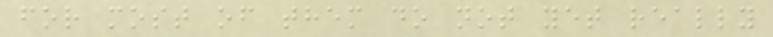for most of them do not yet really
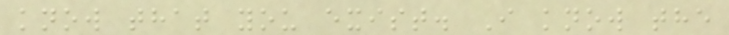know that you exist. I know the
